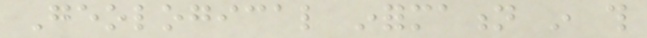Geological information in this
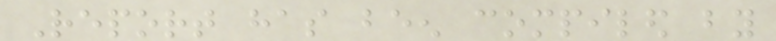Report has been compiled by
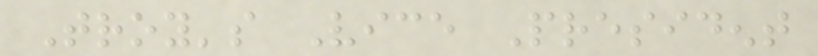Troy's Vice President
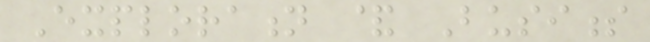Exploration & Business
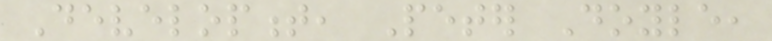Development, Peter Doyle,
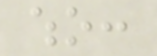who:
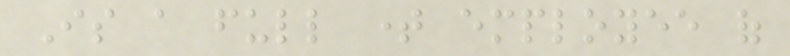Is a full time employee of
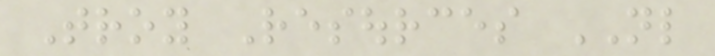Troy Resources NL
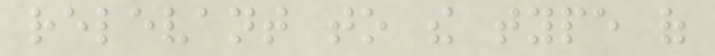relevant to the type of
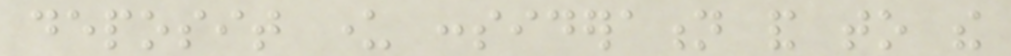deposit under consideration and to the
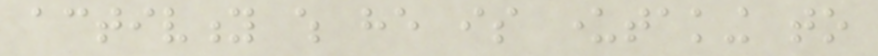activity which he is undertaking to
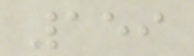159
